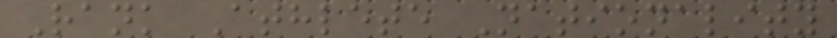Rank Athlete Nationality
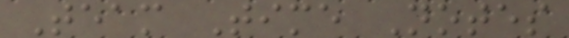Team Time Notes
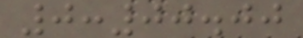0:00.00
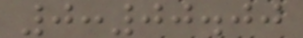0:00.00
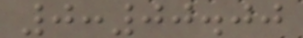0:00.00
